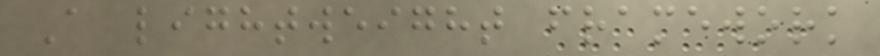A lightweight framework
